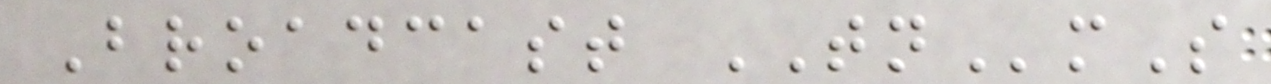Broadcast TNmS
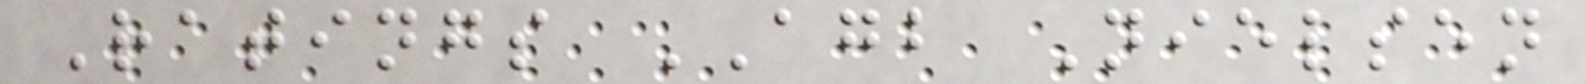Ratings AGB Nielsen
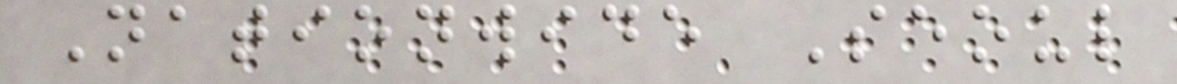Nationwide Seoul
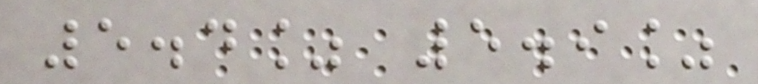5.4% 5.9%
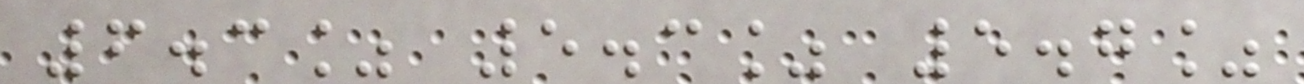6.3% 5.3% 5.7%
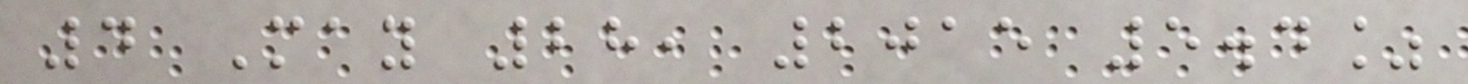4 May 28, 2015 5.4%
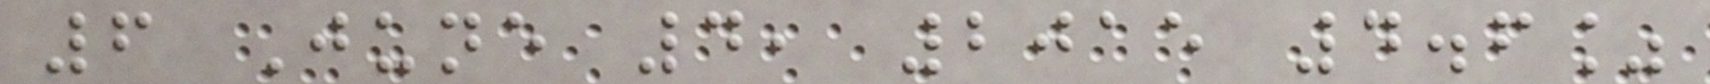6 June 4, 2015 4.6%
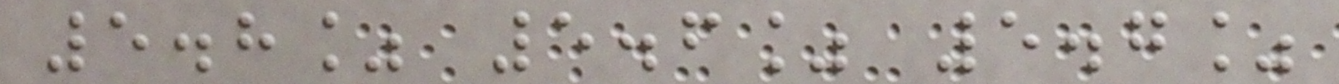5.8% 5.6% 5.7%
